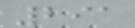291
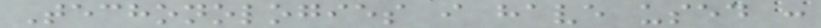Techonologies i have used :
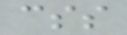css
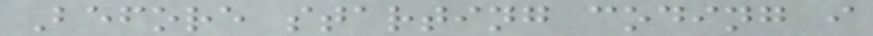Before starting coding i
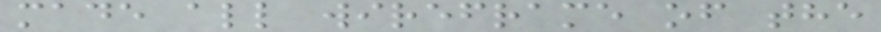made all wireframe of the
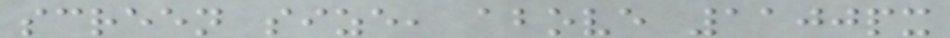screen size, above 1100px
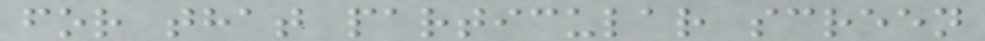for that particular screen
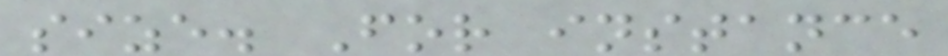size. For instance
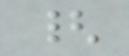{
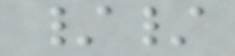//
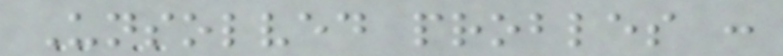Unsolved probles :
